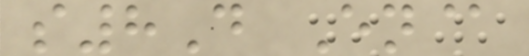s8D En@
